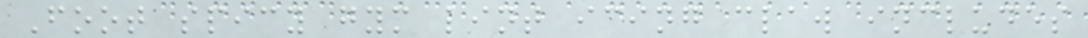Foot spicy gym lint icing claw includes
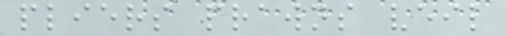pliers prawns veil
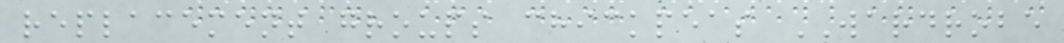replacement groups chickpeas WARDROBE
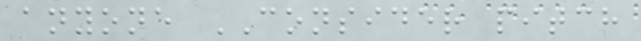anyone CONSIDER pitch
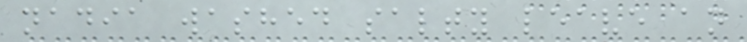nadia washed salty leave an
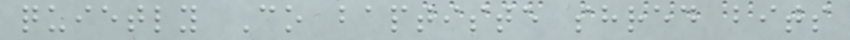quietly Co baptiste shred bits
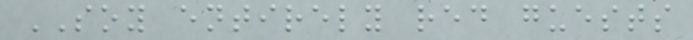SOY entirely red guests
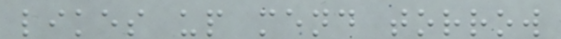likes up mend torrow
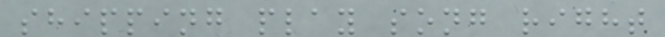shipping play song right
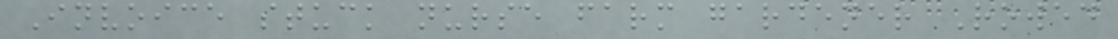Invoice stuck nurse farm gardener Rowed
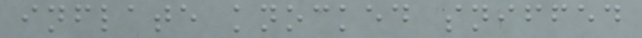inflate knocked sniffed
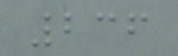236
